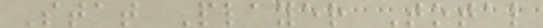Stat Player Total
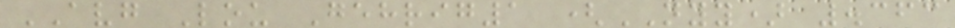AVG Lou Gehrig1 (NYY) .363
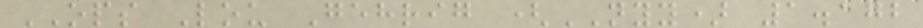OPS Lou Gehrig (NYY) 1.172
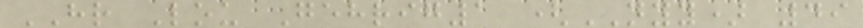HR Lou Gehrig1 (NYY) 49
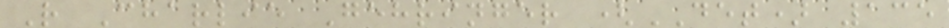R Charlie Gehringer (DET) 135
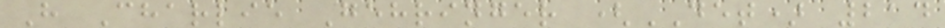H Charlie Gehringer (DET) 214
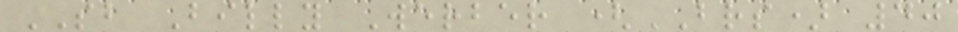SB Billy Werber (BRS) 40
